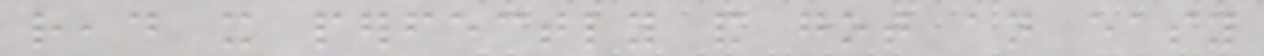read it perfectly and got an easy
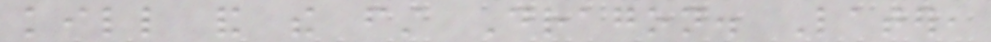kill and the first Dragon. Later,
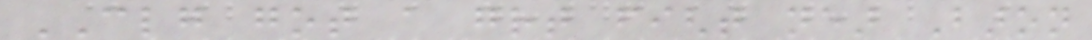CLG got a great fight near Baron
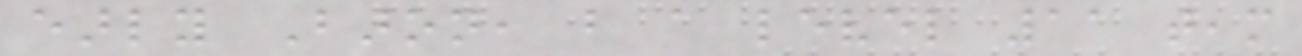early Baron, but a level 11 team
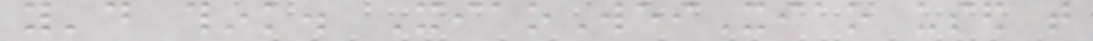you'd think. XiaoWeiXiao used that
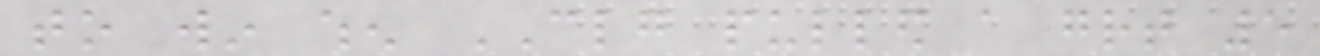to win when CLG pulled a great 5
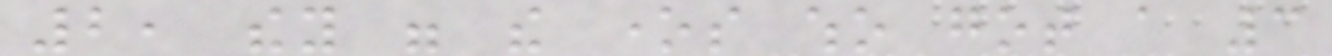2, they were the ones who got a 3
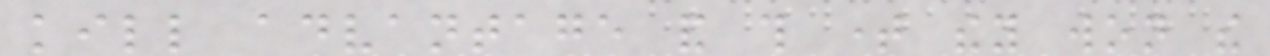kill advantage and this time they won the
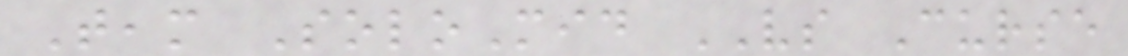Team SoloMid VS Curse
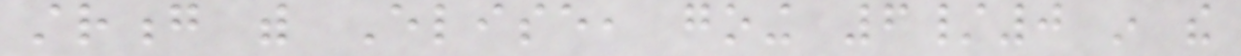strong with Elise, going 6/0 in the
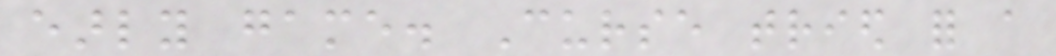early game. Curse tried for a
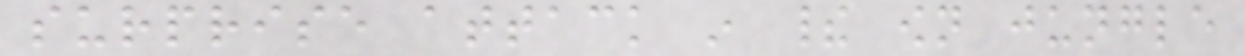surprise attack in their own jungle
